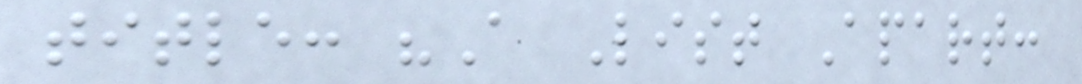title: "A List Apart:
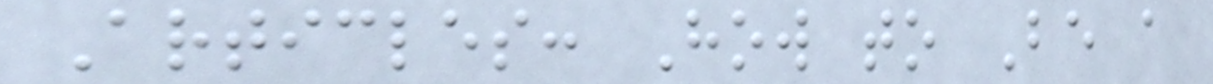Articles: How to Be a
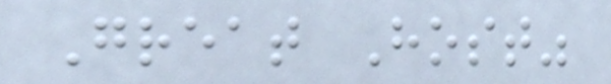Great Host"
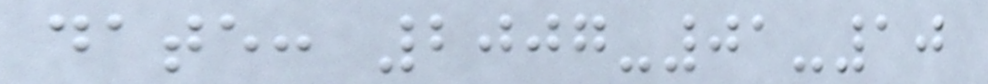date: 2007-01-10
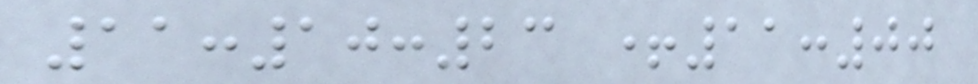11:10:23 +11:00
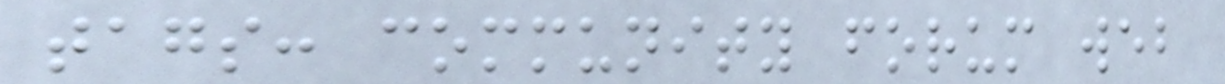tags: community forum web
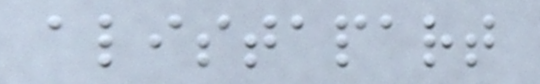alistapart
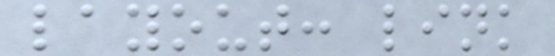layout: link
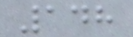148
